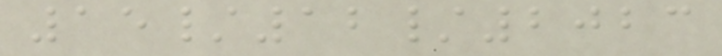15/12/2023
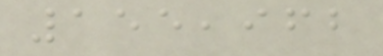155,962
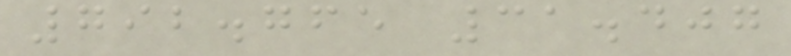792.765 31.407
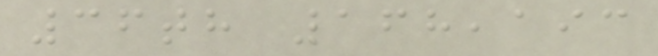36th 168,193
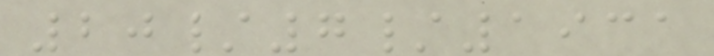20/7/1931
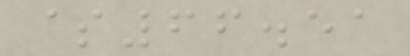$66.51
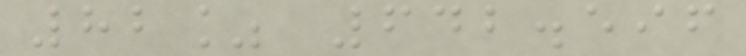82% 642.596
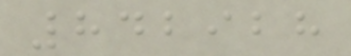842928
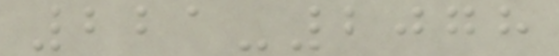221-2078
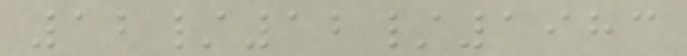12/12/1983
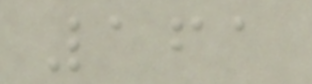161
